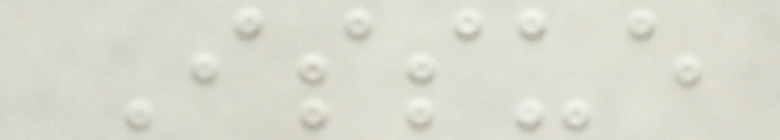Issue
